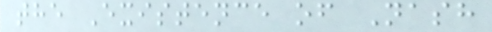the Existence of Nash
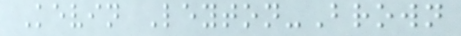Kevin Leyton-Brown
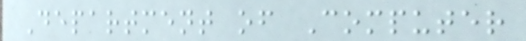Department of Computer
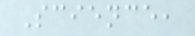Science,
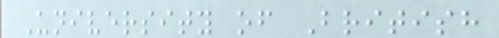University of British
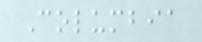Columbia
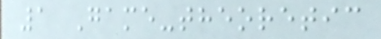1 Game-theoretic
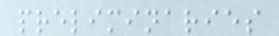preliminaries
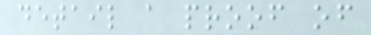detail a proof of
